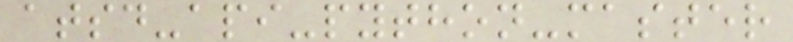atsd-api-python-master
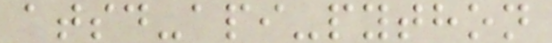atsd-api-python
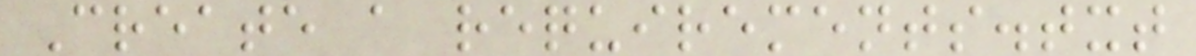Create a requirements.txt
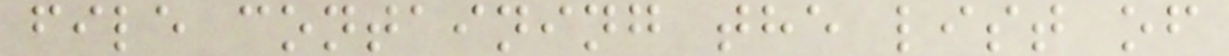file containing the list of
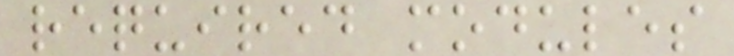required modules
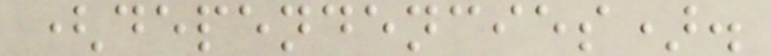(dependencies).
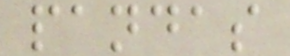pandas
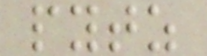pytz
